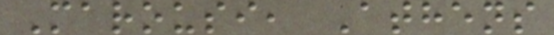Marousi, Athens
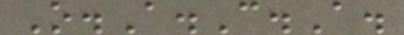O.A.C.A.
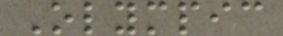Olympic
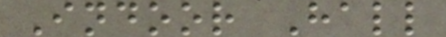Indoor Hall
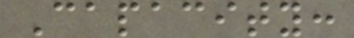Capacity:
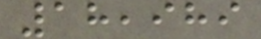18,989
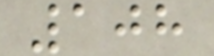108
